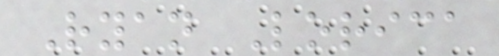Ryan Lorica
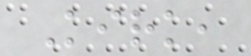Kirk,
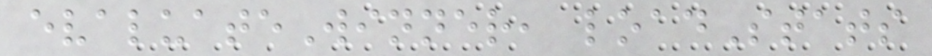evaluateWinner, loadStats
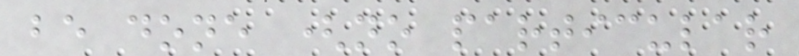be done (no particular
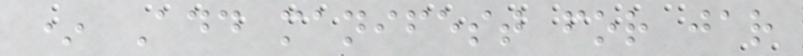* Add manifest for jar
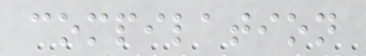compilation
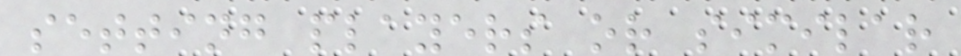setting players or similar
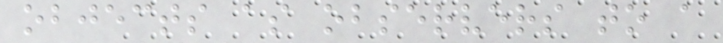objects as observers to a
